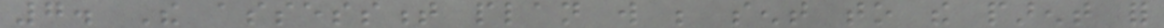7. The assessment plan will be sent to the parent for
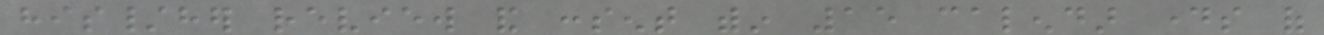his/her review and consent within 15 calendar days of
